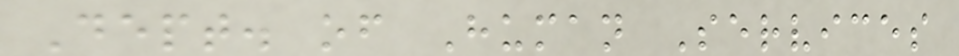Dept. of Human Services
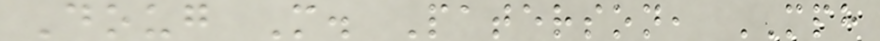Doug M. Paterson, MPH
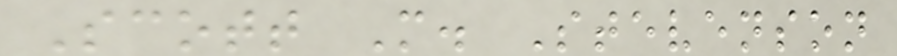Scott M. Stevenson
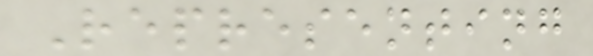Representing
